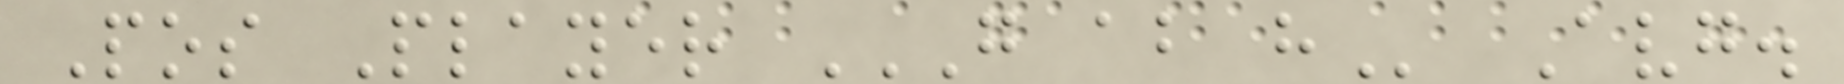Pos Player G AB H Avg.
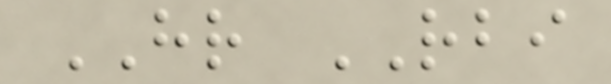HR RBI
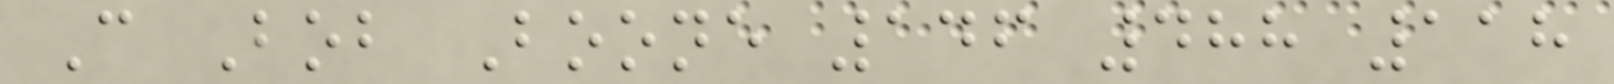C Bob Boone 146 488 118
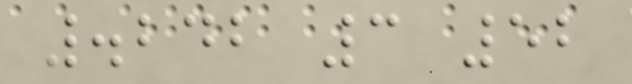.242 3 52
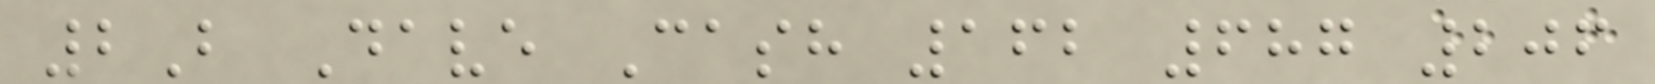2B Dave Cash 162 687 206
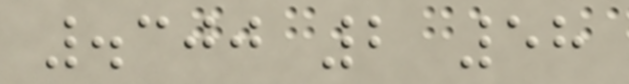.300 2 58
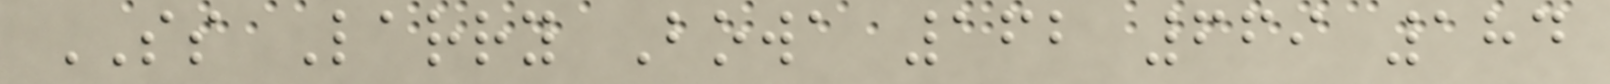SS Larry Bowa 162 669 184
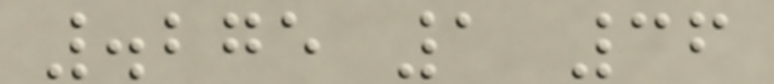.275 1 36
